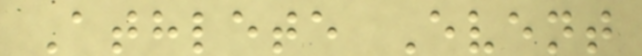Athlete Event
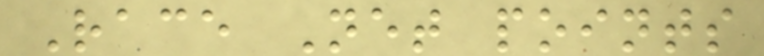Race Net points
